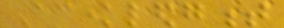Acknowledgment
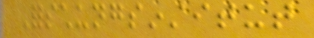Forschungsinstitut
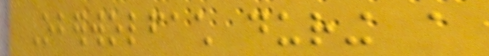Oberwolfach during a
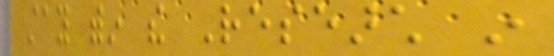stay within the Research in
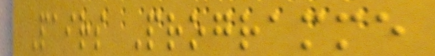Pairs Programme
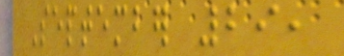September 29,
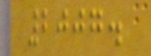2007.
